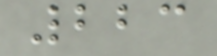223
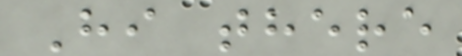Hi there
